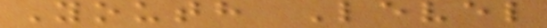Youth Level
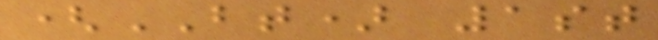(BT) 1st
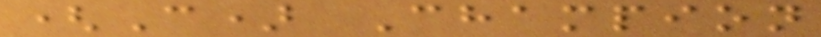(C) Champion
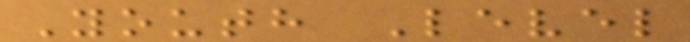Youth Level
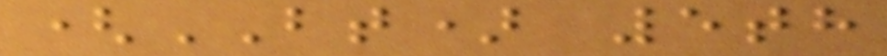(BT) 5th
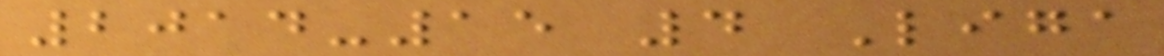2014-15 4 Liga
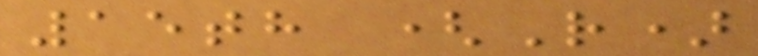15th (R)
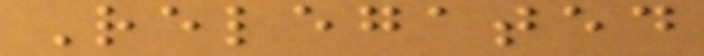Relegated
